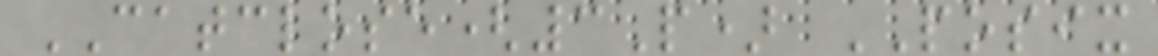CATCLOSE(3P) POSIX
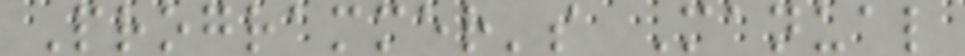Programmer's Manual
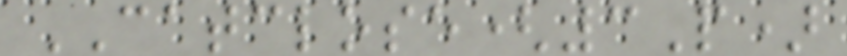CATCLOSE(3P)
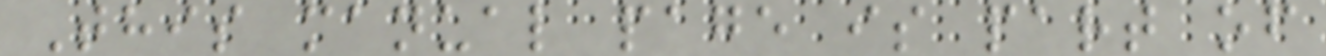This manual page is part of
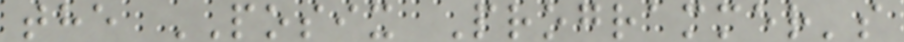the POSIX Programmer's
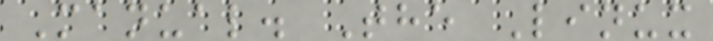Manual. The Linux
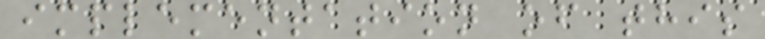implementation of this
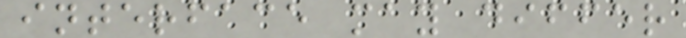interface may differ
